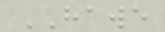HAWE
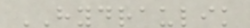HYDRAULIK
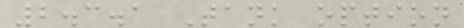2.3.1 Tank option
